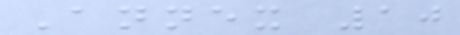Annex 10
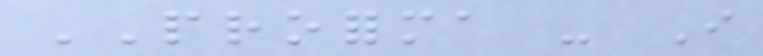PROFORMA - I
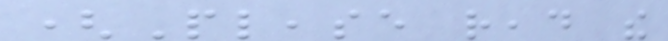(Please read the
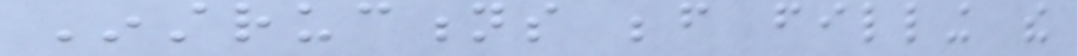Instructions before filling the
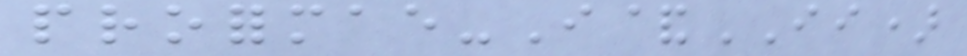proformae-I&II)
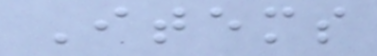Items
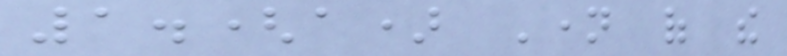1.(a) Name of the
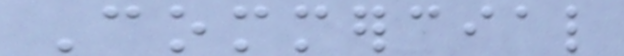Commercial
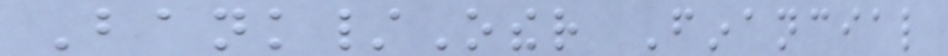Bank/Other Financial
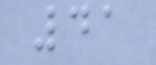41
